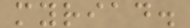myriad.
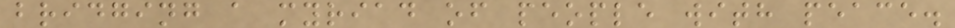bridging a myriad of people with peace.
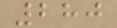280
